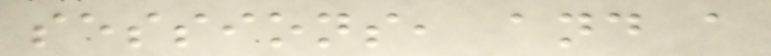sessions, and a
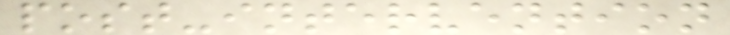post-intervention
